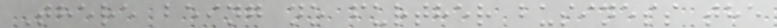There being no further business the
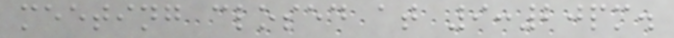meeting closed at 9:20pm.
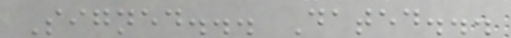Signed... Dated...
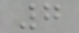7
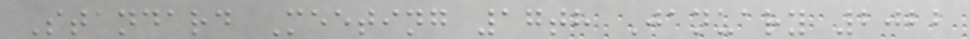Standard Meeting 17th January 2022
